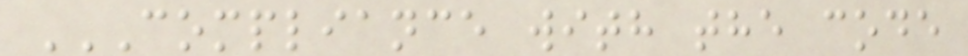COMPLIANCE WITH THE CODE
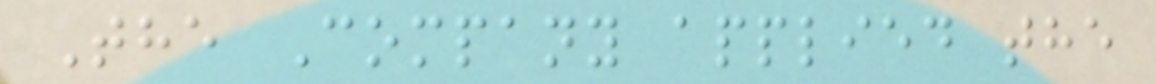The Company applied the
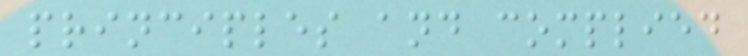principles and complied
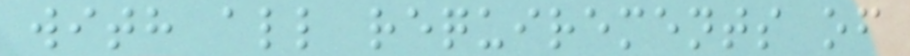with all requirements of
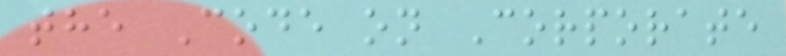the Code on Corporate
